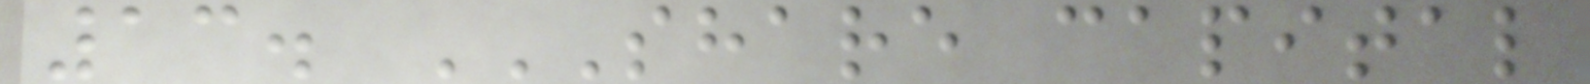13. SHARE CAPITAL
